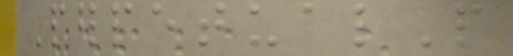PerpetualP
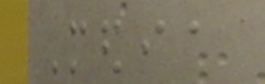Media
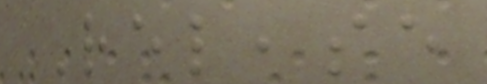Release
